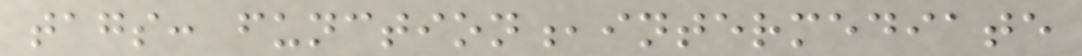tags: function,intermediate
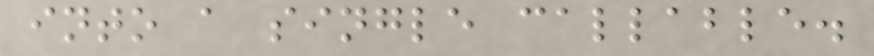into a single callable.
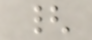{
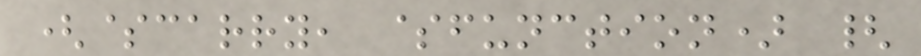($carry, $function) {
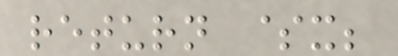return $x;
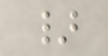}
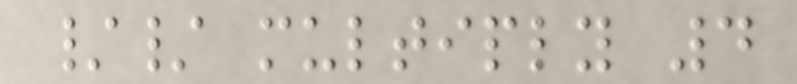// multiply 4
